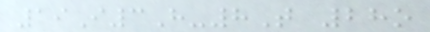19I3H-8T 28o
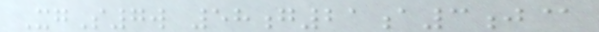XgS7w 58g21a3j@
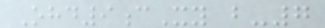Ohd9cXy b-7
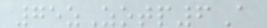75zZotp6A
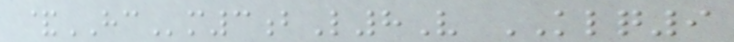&HCm3bL8V KLQ9
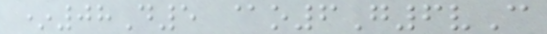*08D5 @o6G6vC
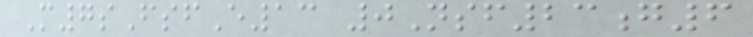M7sFsfE13 0Nsf23g6
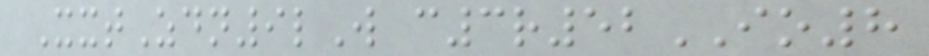XxtZdn9lW c3r52IO8
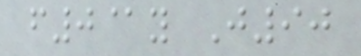f0@y J90
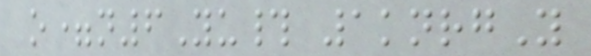o=n6Yu# 1knrgY
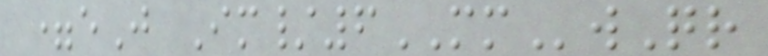=eJ Im/6MMwQr
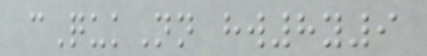cQukNn hw8y9
